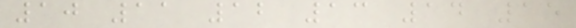10 11 12 13 14 15
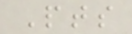Pts
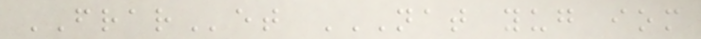FRARet NAT YUG IOM
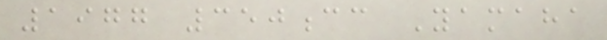1977 350cc Yamaha
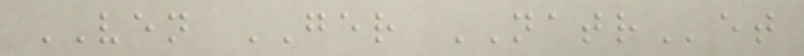VEN GER NATRet
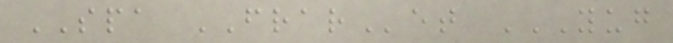SPA FRARet YUG
